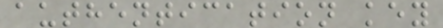authentication key
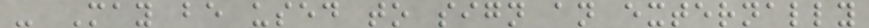- May be used to sign an externally
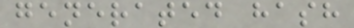generated hash
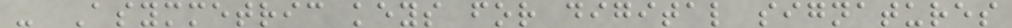- Asymmetric keys for digital signatures
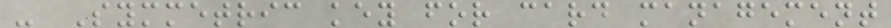- Symmetric key for card management
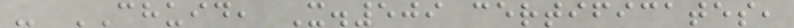- CHUID, X.509 certificates,
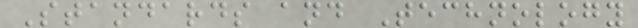Standards and Technology
